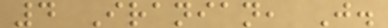4 Iranian, J.
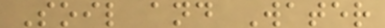Soil and Water
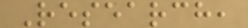Research,
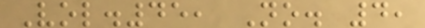Vol.45, No. 4,
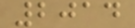2014
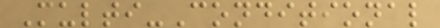Multi-Conditional
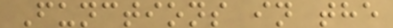Functions in the
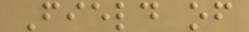Field of
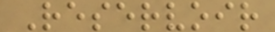Reservoir
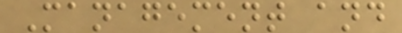Management and
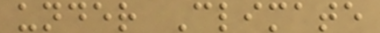under Climate
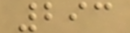293
